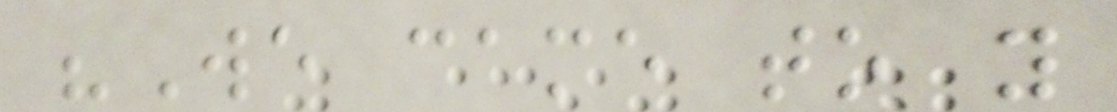"We came to you
